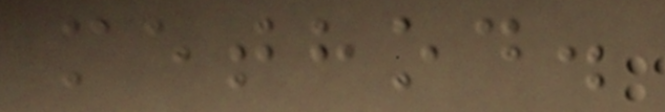method.
